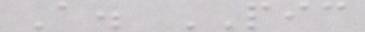A. PIC
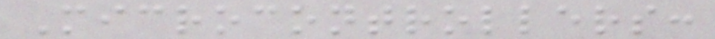Microcontrollers:
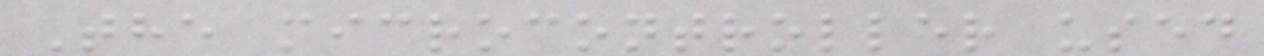The microcontroller used
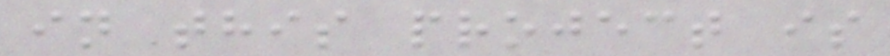in this project is
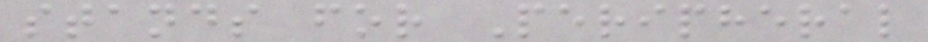stands for Peripheral
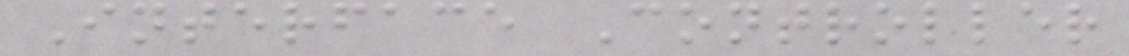Interface Controller
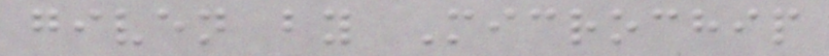given by Microchip
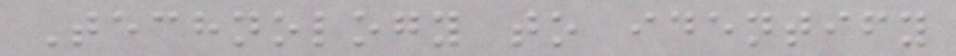Technology to identify
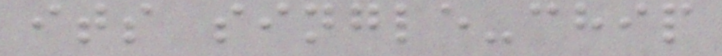its single-chip
